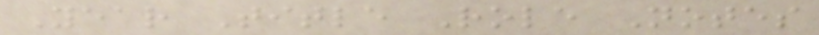Year Title Role Notes
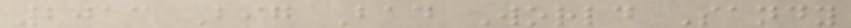2013 Big Bad World Sandy
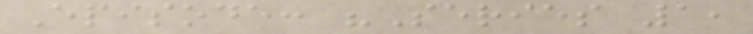Episode: "Series 1,
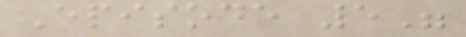Episode 5"
